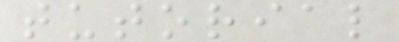tutorial
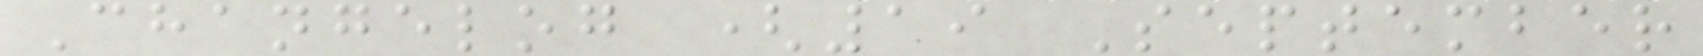Changelog (19 September
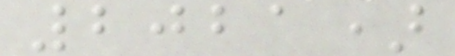2021)
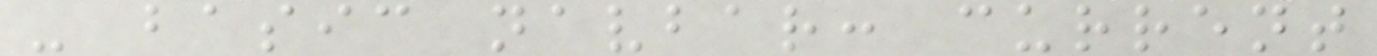- basic navbar: current
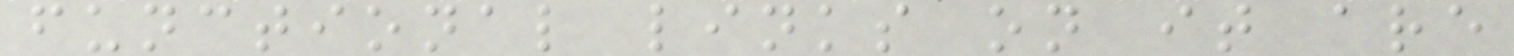functional links on it are
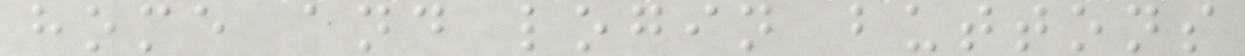home and login buttons
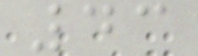43
